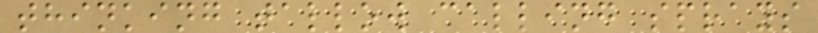thinking tallow calling sprays
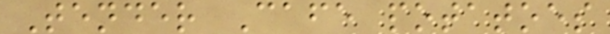Tender Cafe potatoes
